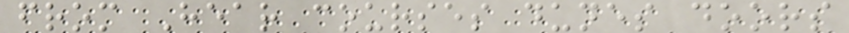from Hear courses dunes doors
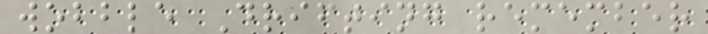wobble Drifting remember
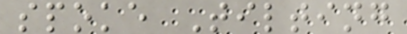spoke Tilting
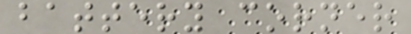battery corner
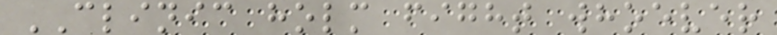CLINIC holm fight whoever
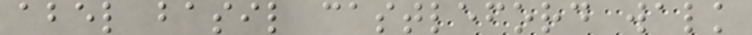abel basil castleford walk
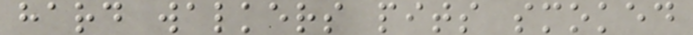hard walkers pits smoked
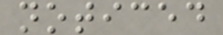noticed
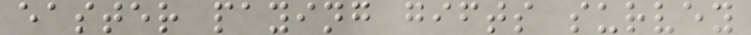easter paying gifts survey
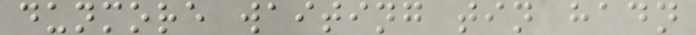dunmore waiting tin hadn
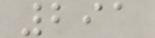291
